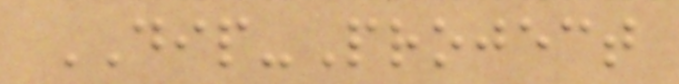DIP-Project
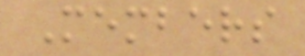Members
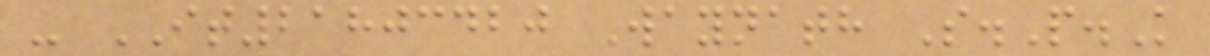- IT21803420 Waynath S.P.K
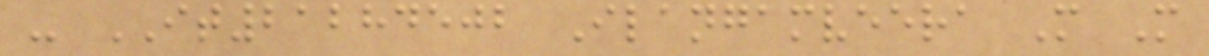- IT21284502 Ilangamveera M M
